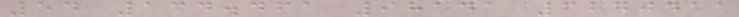54 134.461 98141 6270411
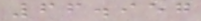66.957
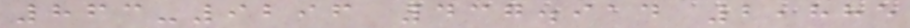863-9296 437.914 2,885
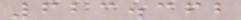623.362
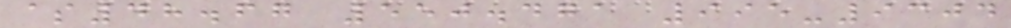$48.67 550.471 995-9304
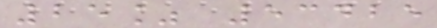25% 53425
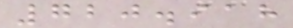720.918
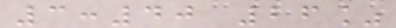3:40 26%
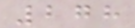278
